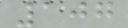107
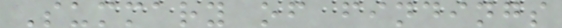Summary of findings
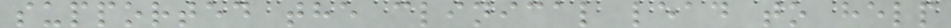supported the clinical lead to help
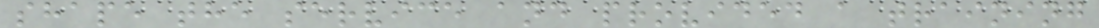shape the service and provided a training
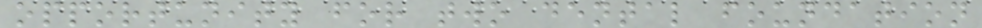opportunity for two dental foundation
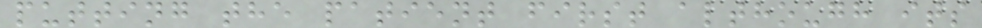putting the patient first although its
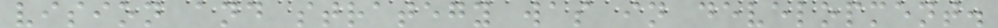vision and strategy was in development.
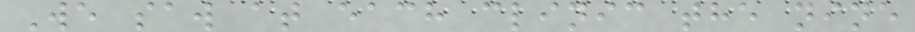We saw at each clinic the nine
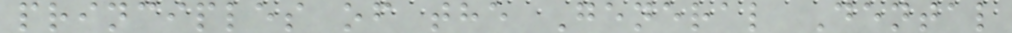principles of the General Dental
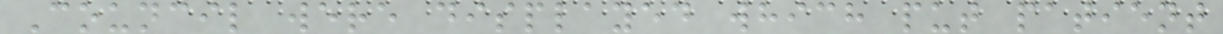Council were displayed which put patient
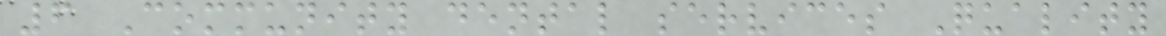6 Community dental services Quality
